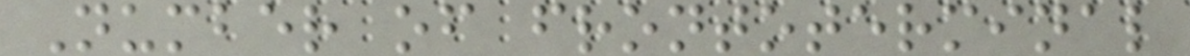Number of frontoterminal
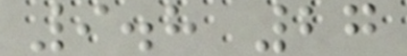9.8 27
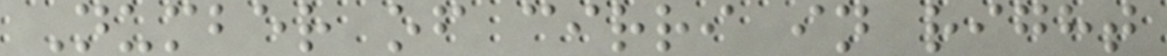Number of cirri in right
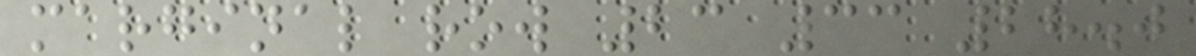marginal row 23 33 28.0
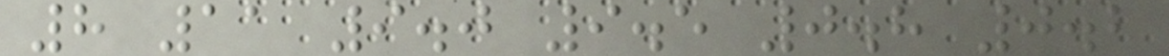8 11 9.0 9.5 0.8 0.2
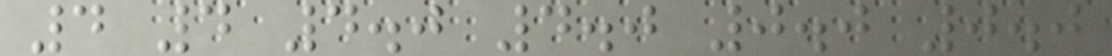4 4 4.0 4.0 0.0 0.0
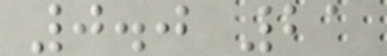0.0 21
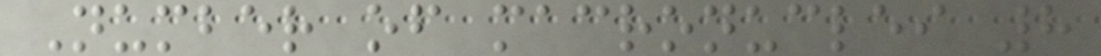Number of macronuclei 8
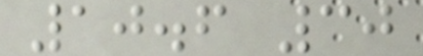10.6 30
